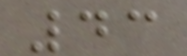43
